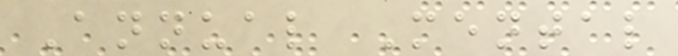Annual Mental
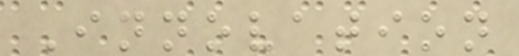Innovation
